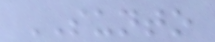SUNTO
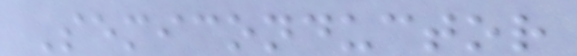Semiconductor
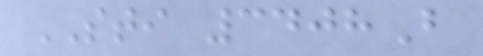STI 3408B
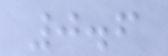0.6
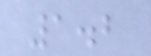1.2
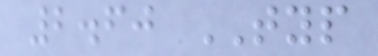2.60 TYP
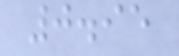0.95
